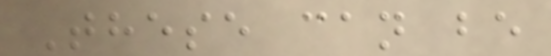These can be
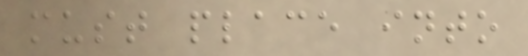must place into
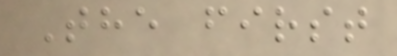The first
